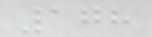178
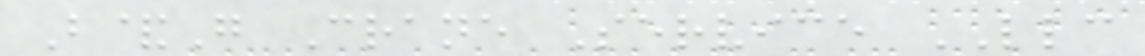B&G Crane Service LLC
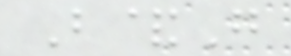B&G
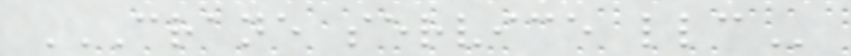CRANE SERVICE LLC
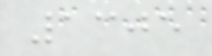1305
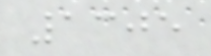1305
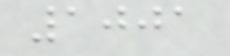1001
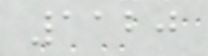1120
